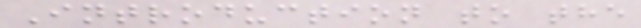Introduction to the
